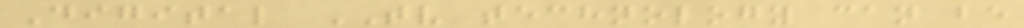Digital TV technology can be
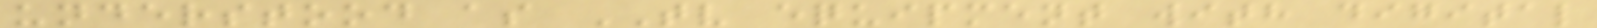understood as TV equipment with digital
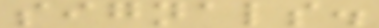signals.
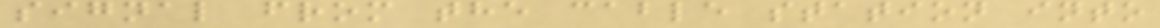signal from the cable station into
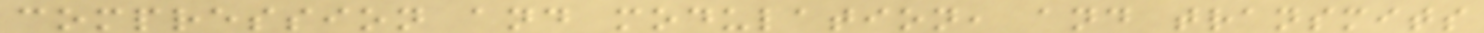compression and modulation, and transmits
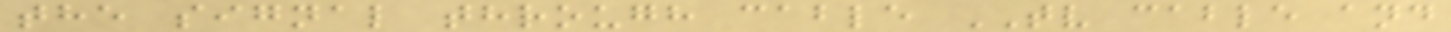the signal through cable TV cable and
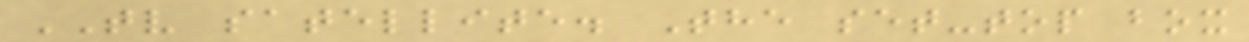TV satellite. The set-top box
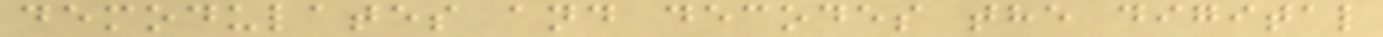demodulates and decodes the digital
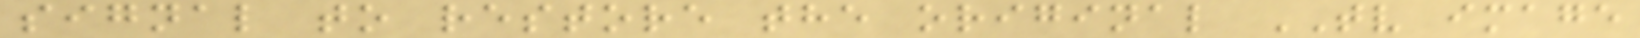signal to restore the original TV image
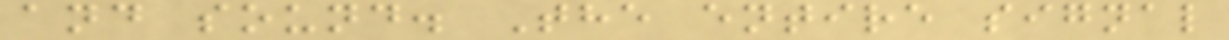and sound. The entire signal
